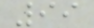99
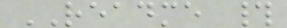README #
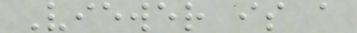Viewer is a
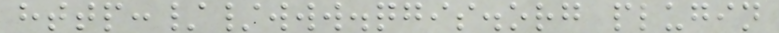http://www.qgis.org plugin
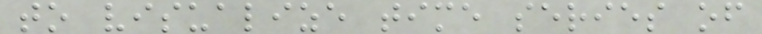to visualize time series of
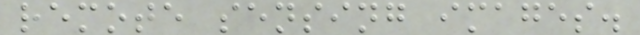remote sensing images.
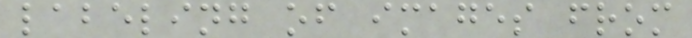labeling of images from
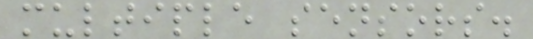multiple sensors.
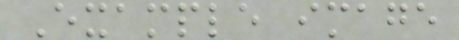Example image
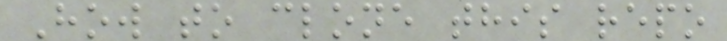How to clone this repo
